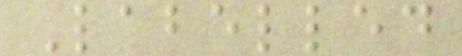Labelled
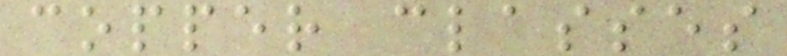copper classes
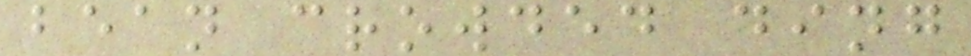bean crowded ding
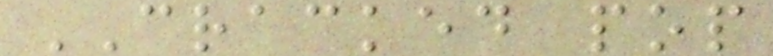CRACKED pop
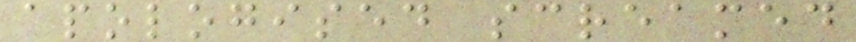apologised screamed
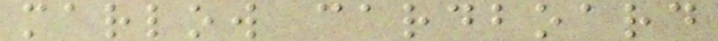marlow cardboard
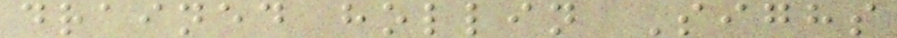drained hollin Sighs
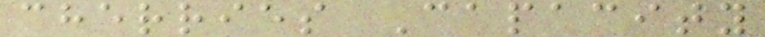cherries Capacity
